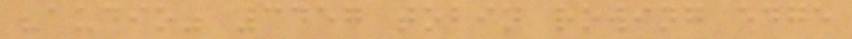"audio" 3457 tobin rowing edge
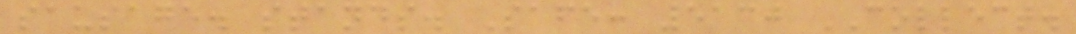sausage. stands. Safe: 5130 COLLECT.
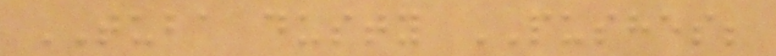TUBA dusty PUSHES;
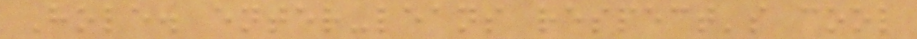Hole. enter-leans respect's cool
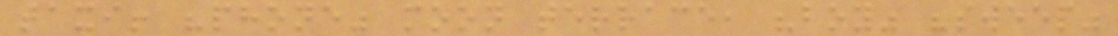taxi! "phone" moon terrace, "boy" "sweep"
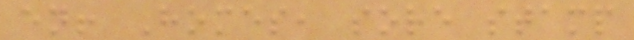en! Homes, sore stamp
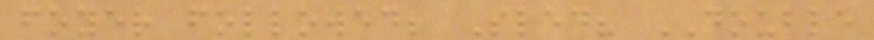foyer followed; Sled? DOUBLE
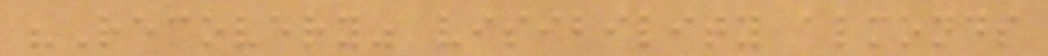"Recovery" visibility almonds
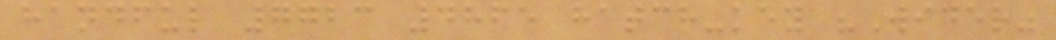handful 7723 4865 hatch-key "Wider"
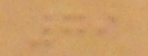79
